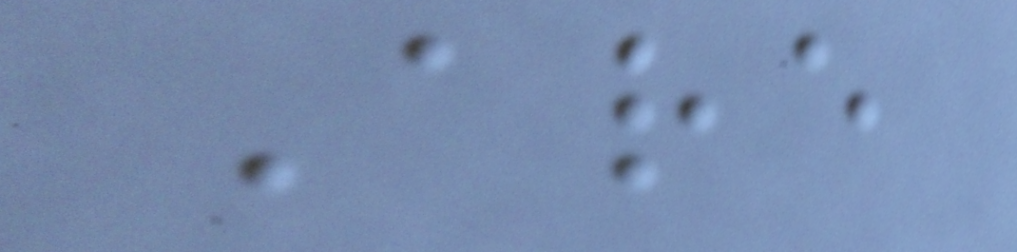Are
